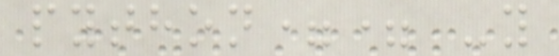python== -y
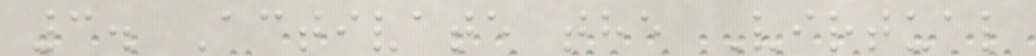3. Activate the Virtual
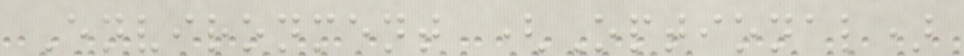Environment (Optional)
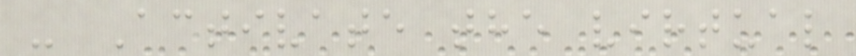- Activate the virtual
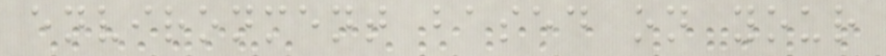environment based on your
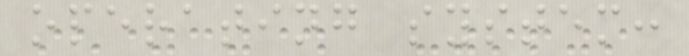operating system:
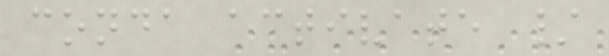conda activate /
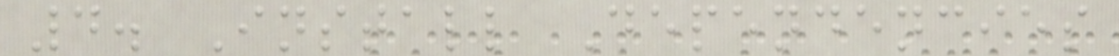4. Install Dependencies
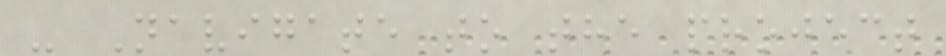- Navigate to the project
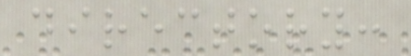directory:
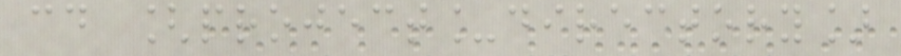cd [project_directory]
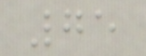75
